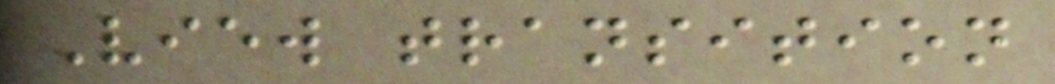View transition
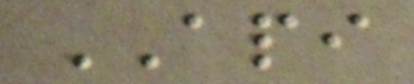API
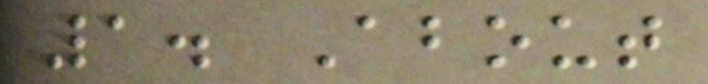1. About
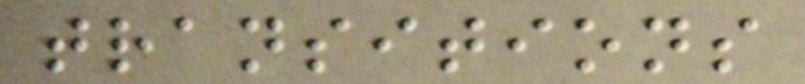transitions
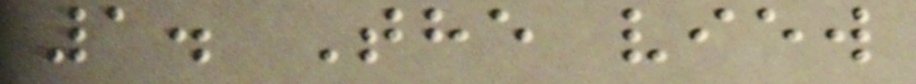1. The view
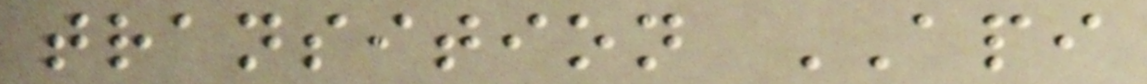transition API
